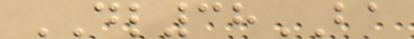DL38BA
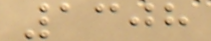1308
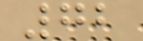72
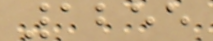1255
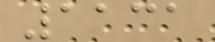1131
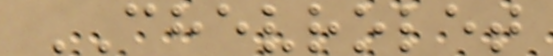CHEVROLET
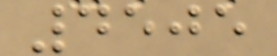4505
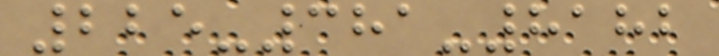225-381-8182
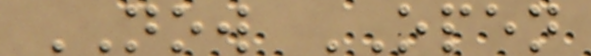NOW OPEN
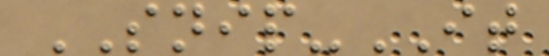SNIP-IT
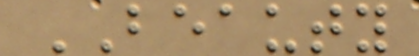BEAUTY
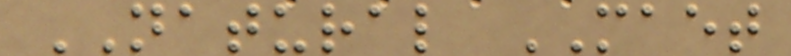NATURAL MAET
